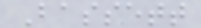Bassett
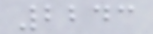2243
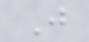J
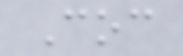Coc
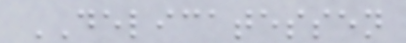DELICATESSEN
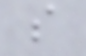s
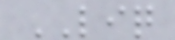LIQ
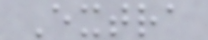Extra
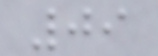09
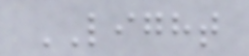LIGHT
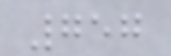757
